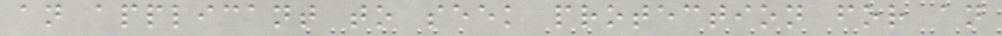an applicant to seek protection for an
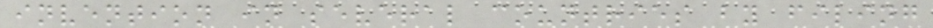invention in several countries by filing
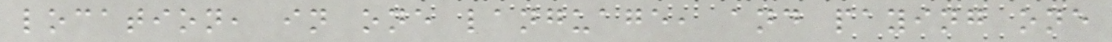location, in one language, and paying one
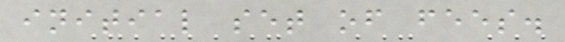initial set of fees.
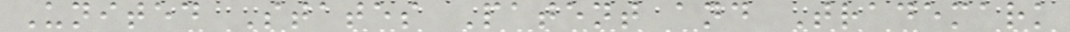United States Patent and Trademark
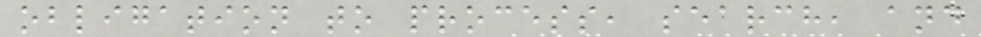obligation to process, search, and
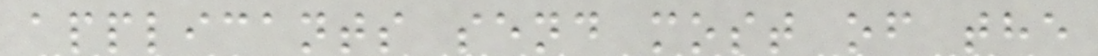applicants send most of the
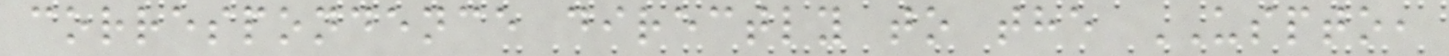correspondence directly to the USPTO,
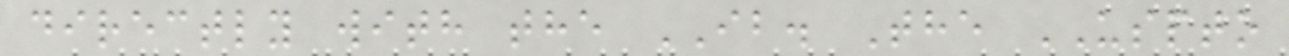directly with the IB. The USPTO
